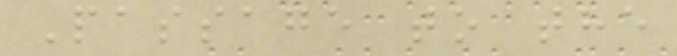Passage to the
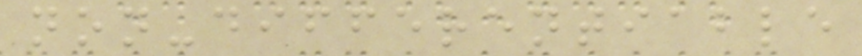non-differentiable
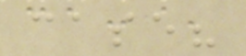case?
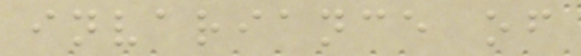invariance of
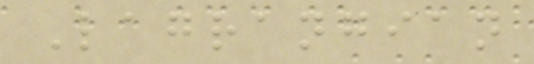Lagrangian
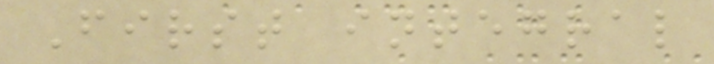First integral
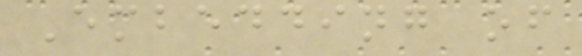Embedding of
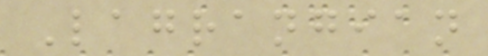Lagrangian
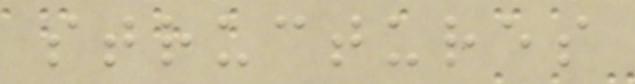structures
